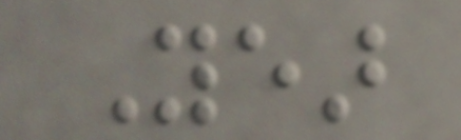Year
